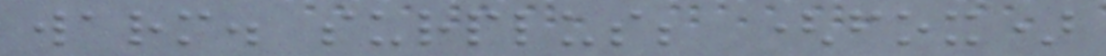warm. surplus; (fox)
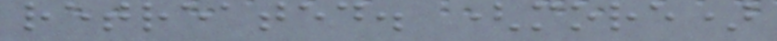retreated. (more)
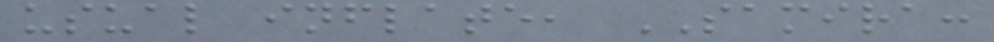usual inflate, SAMIRA:
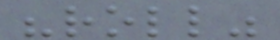"roll"
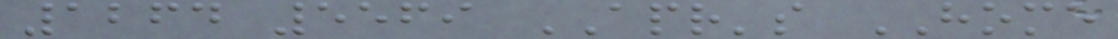1264 5569 APR's HOME
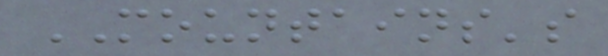MOUNTAINS's
